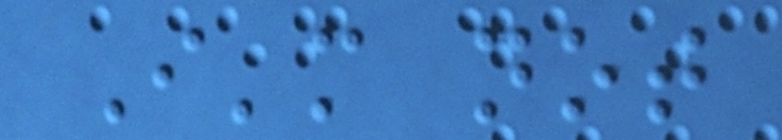I'm not
